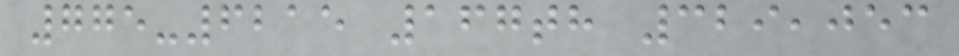775-6215 167th 329,053
